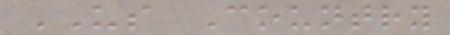US Country
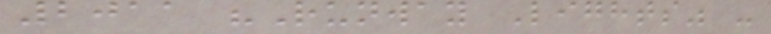2011 "Runway Lights" -
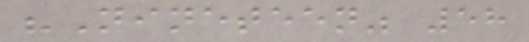"Nineteen" 58
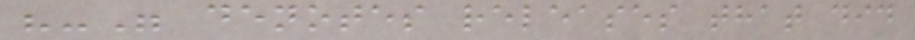"-" denotes releases that did
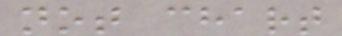not chart
